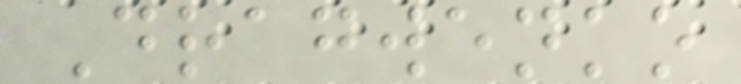Dragwenko
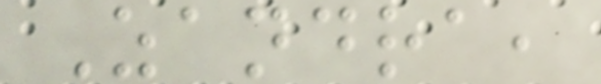Zandra,
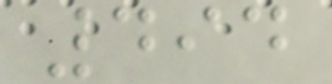494
